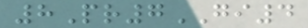8Pr7GI4
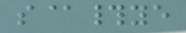s@#ye
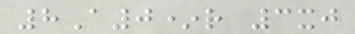8A0*r 3xj
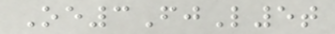Oe3FjL5t
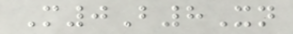M0B8Xn
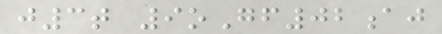j3t 9oGf02aj
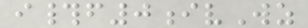i#f0ivWz
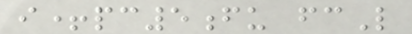i+pc5fu fcL
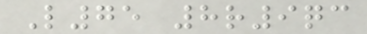L75 8r9qc
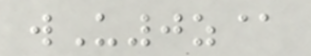wU0z@
